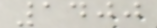1400
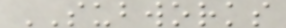SUBWORKS
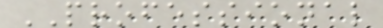PROFESSIONAL
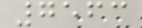7563
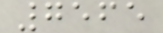7565
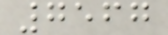7567
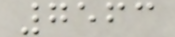7563
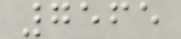7565
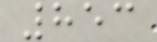853
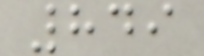849
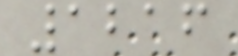1216
